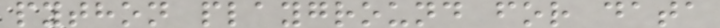python playground for data
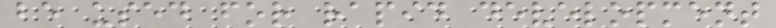be used for rapid development
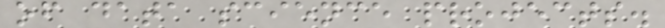of data science projects.
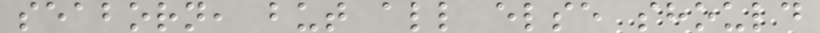seaborn, but all else should
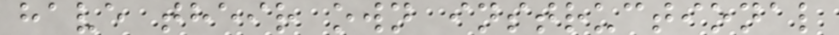have their own instructional
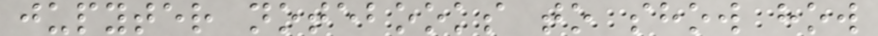jupyter notebooks to show how
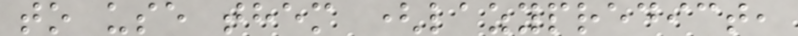to use them (lazypredict,
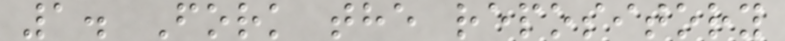1. Fork the repository
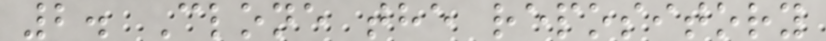2. Clone the repository
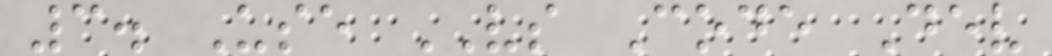3. Use VS Code Dev
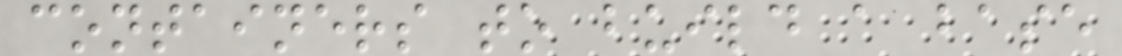containers to build a base
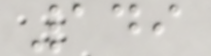149
